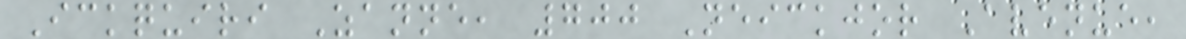Ickquiri Zanne, 700 Neickjor Avenue,
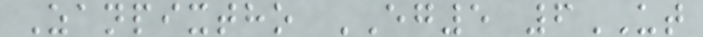Zanpixtho EG5 6UT
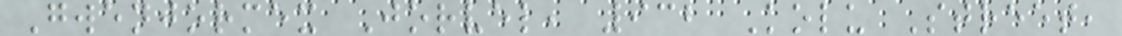Gwenjormex Jorvel, 932 Kolu Street,
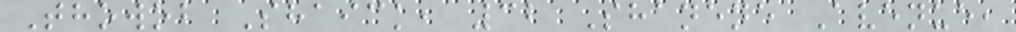Thowob Shaick, 32 Shanene Avenue,
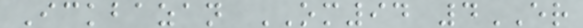Ickbazan OM94 4ER
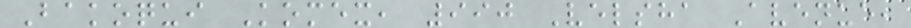Bakoqui Komex, 990 Velsha Avenue,
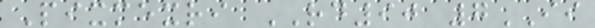Pixmexri RD90 7II
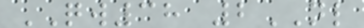QW38 2NL
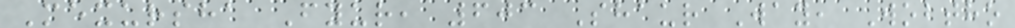Mexursha Fyur, 603 Shaur Way, Wobtho
